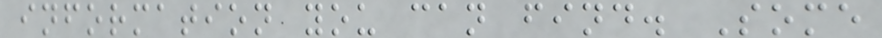information you can find. Some
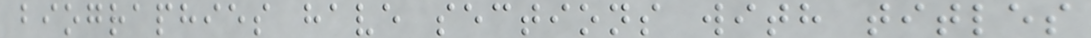biographies have sections with titles
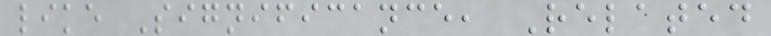like Significance, Related
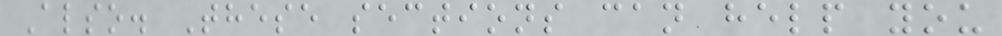Also. These sections can help you
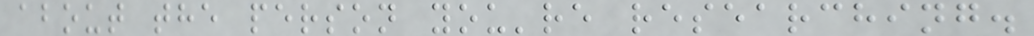about the person you're researching.
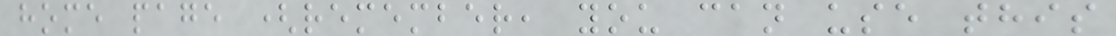home page (remember, you can use this
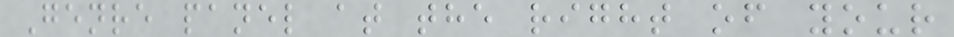Genre panel at the right of your
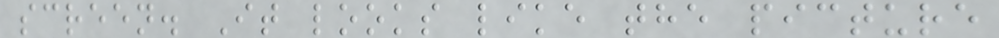screen. It looks like the picture
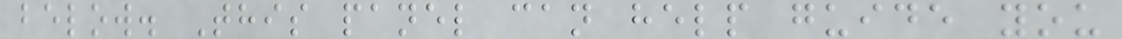below. This panel can help guide you
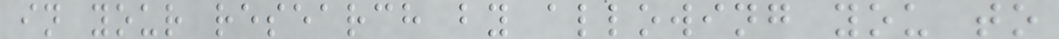in your research by allowing you to
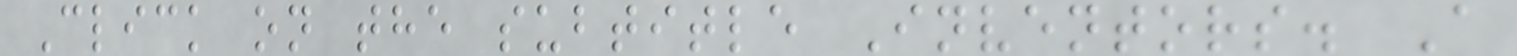Click on the subtitle Inventors. A
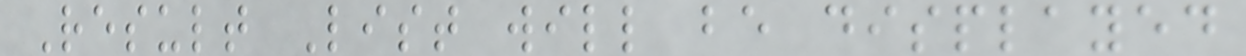Result List will be displayed
